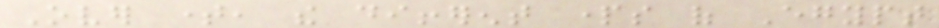Over time, the different parts of Egypt
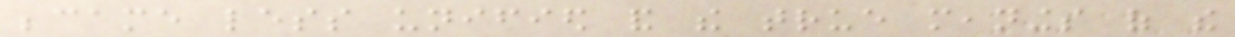became less unified and the true meanings of the
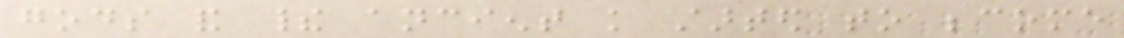gods and their ancient knowledge started to become
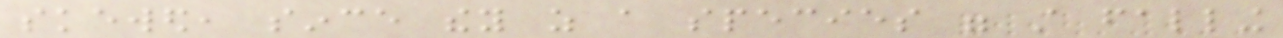skewed, since they as a species were still falling
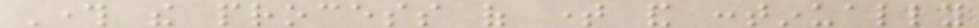Through the process of time and continually
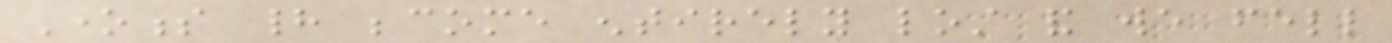Oneness had become entirely lost and we fell
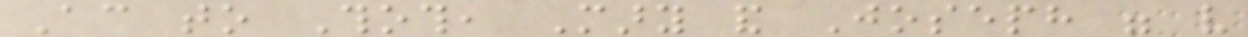According to Thoth, Mary and Joseph were very
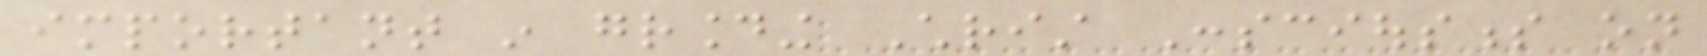important in grounding Christ Consciousness on
